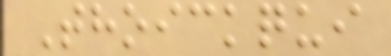Thoickqui
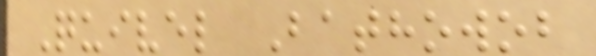Quivel Bathowob
